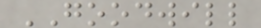GOODWILL
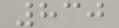830
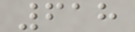618
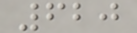620
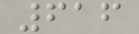616
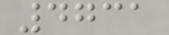4731
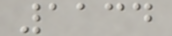1134
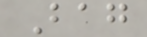Bag
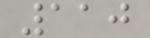110
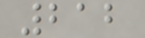212
